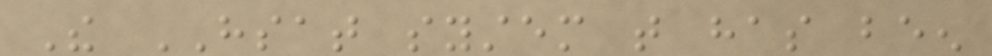The HSAT system that has been
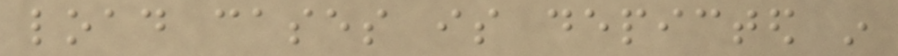load cases is depicted in
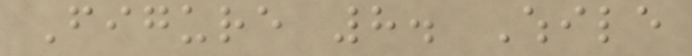Figure 8. While
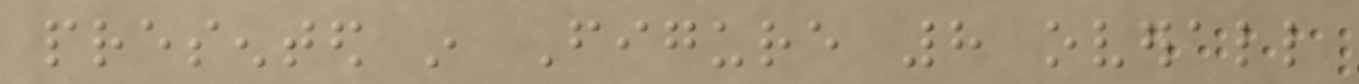presented in Figure 8 overall
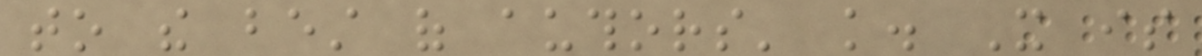to the best of authors' knowledge. It is
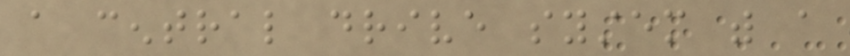a central drive system with a
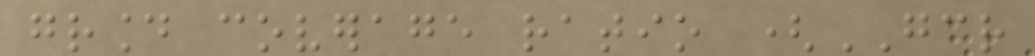ground coverage ratio (GCR
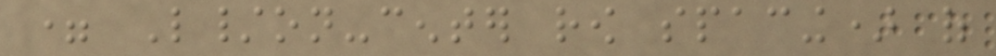= L/on-center row spacing) of
